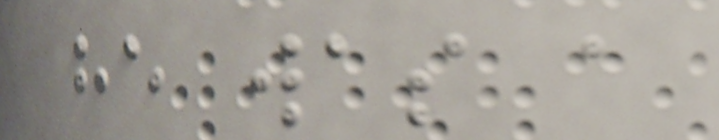he was a
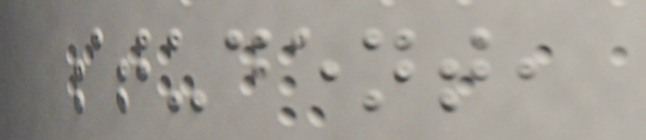student,
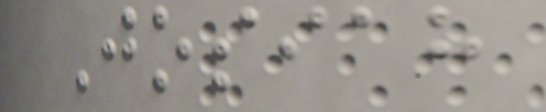Josiah
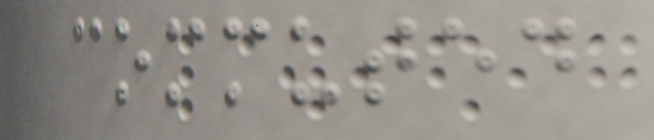commuted
